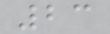23
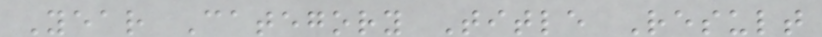Year Category Title Result
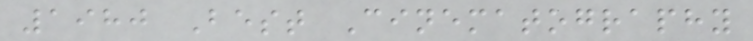1980 Best Cinematography
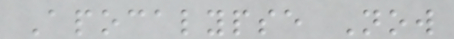Apocalypse Now
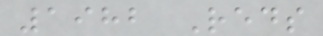1982 Reds
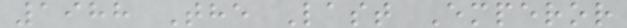1988 The Last Emperor
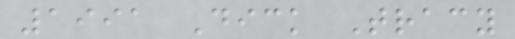1991 Dick Tracy
